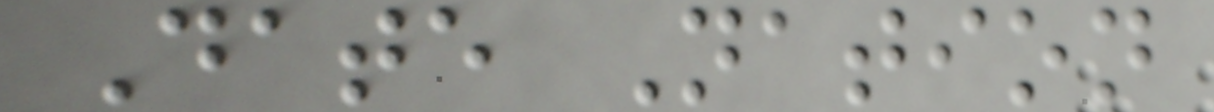Date Nation
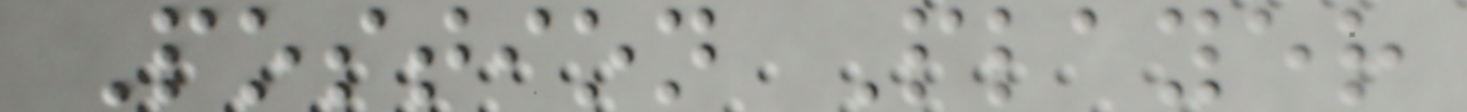Postion Player
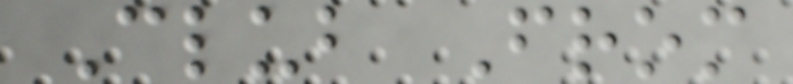Club From
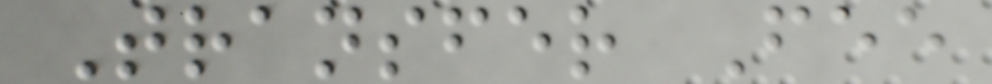Transfer Fee
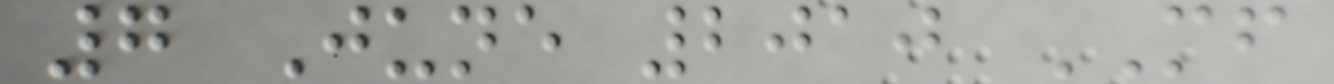7 June 2010 MF
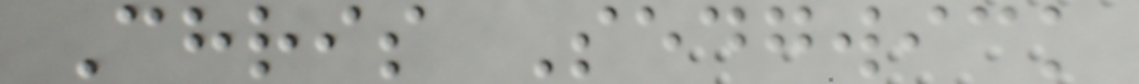Chris Sedgwick
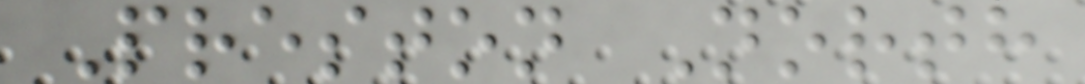Preston North
